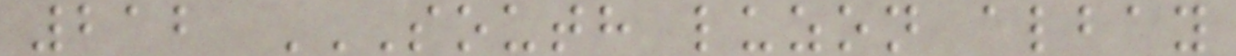212 SOUTH LUZON ALBAY
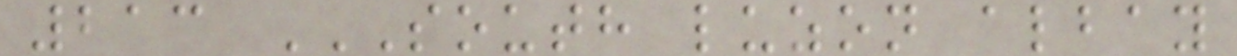213 SOUTH LUZON ALBAY
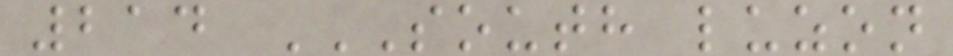214 SOUTH LUZON
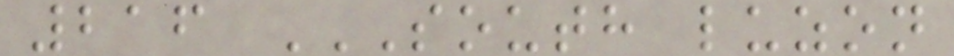216 SOUTH LUZON
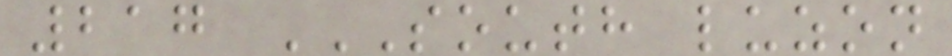217 SOUTH LUZON
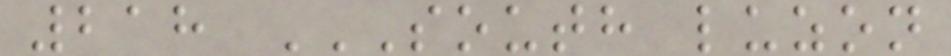218 SOUTH LUZON
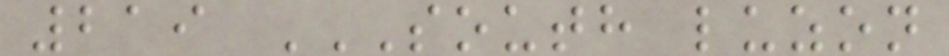219 SOUTH LUZON
